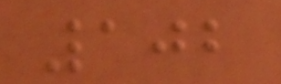102
